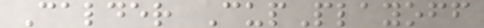Calder CupPlayoff
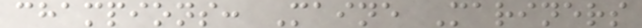champions: Maine Mariners
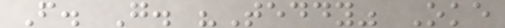F. G. "Teddy" Oke
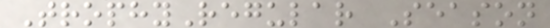TrophyRegular Season
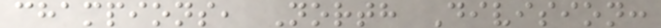champions, North Division:
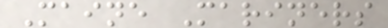Maine Mariners
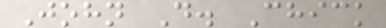John D. Chick
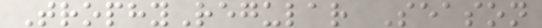TrophyRegular Season
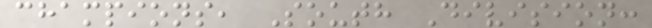champions, South Division:
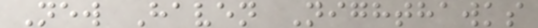New Haven Nighthawks
